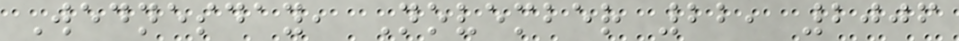Wednesday, November 22, 2006
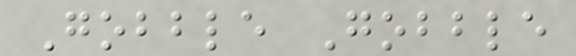Gobble Gobble
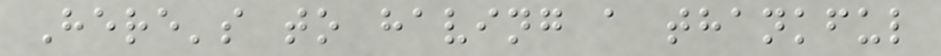Here's to having a thankful
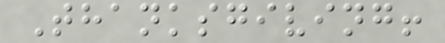Thanksgiving!
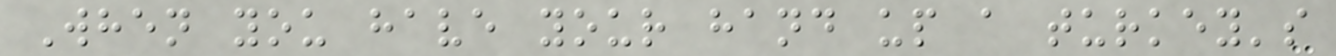When you have your hand up a turkey's
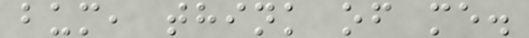bum, think of me.
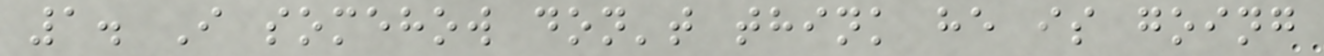1. I somehow don't think he is going
